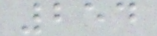254
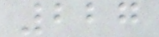227
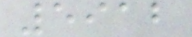5912
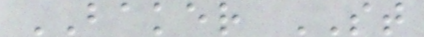BAKER ST
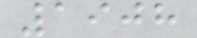1908
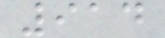914
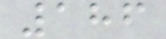186
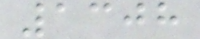1308
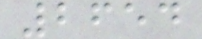2654
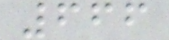666
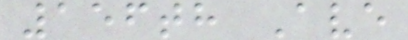156th Ave
